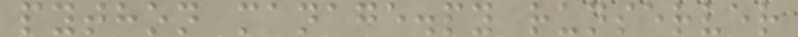python manage.py runserver
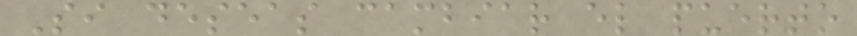Si deseas cambiar el puerto
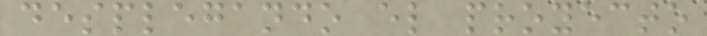desplegando el proyecto
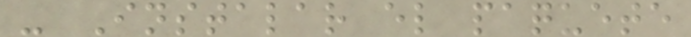- Instalar el paquete
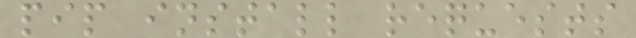pip install requests
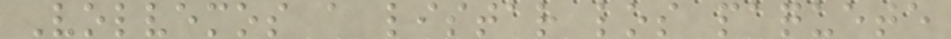Volvemos a listar los paquete
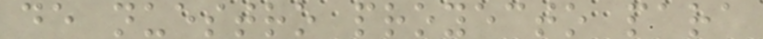de nuestro proyecto para
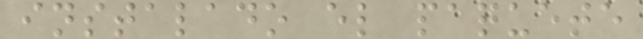instalado el paquete
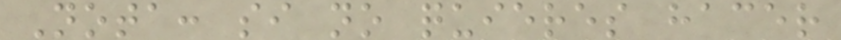Nota: si no quieres hacer
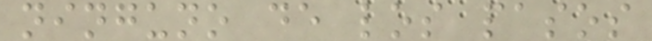ninguno de los pasos
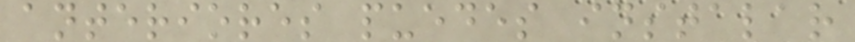anteriores puedes instalar
